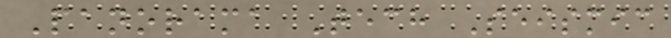Panorama Tech Seismic
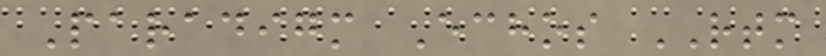Paradigm Echos RTM
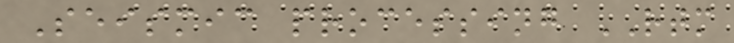Seismic processing RTM
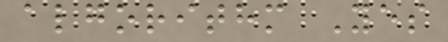algorithm Yes
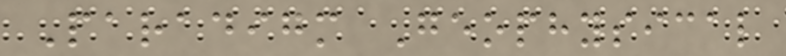Paradigm Geophysical
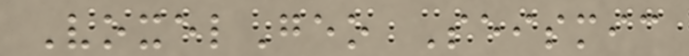VoxelGeo Seismic
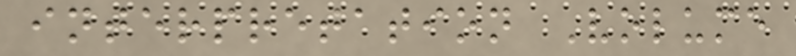interpretation Volume
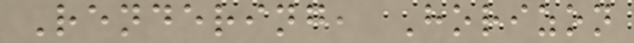Rendering, Horizon
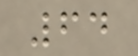64
